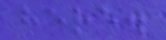here.
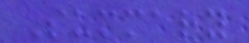Summary
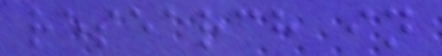research in
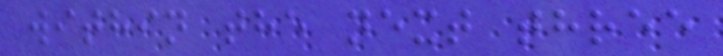within the next three
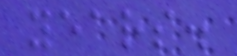years.
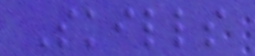Skills
